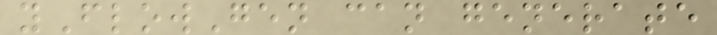yFlowGen can generate
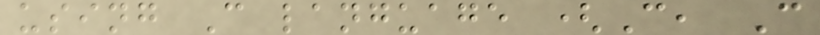using C language (C, C
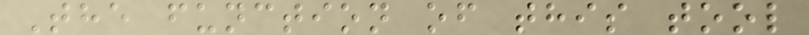The function of this tool
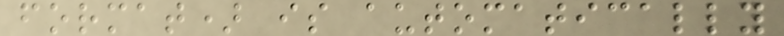format) is automatically
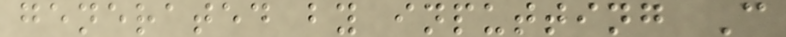generated by inputting C
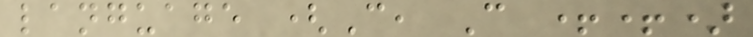language (C, C ++)
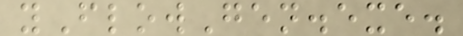yFlowGen.exe.
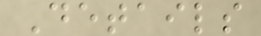Details
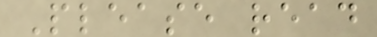Please read
